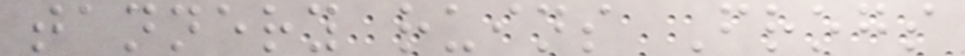tannery ruins Frogs
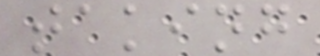taking
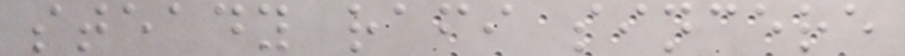steady rafi sincere
